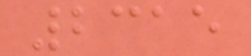2315
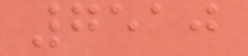7510
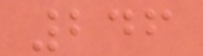246
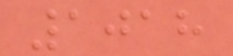1018
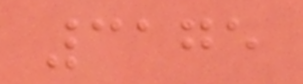3175
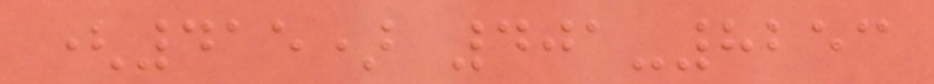(415) 401-8253
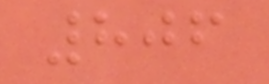806
